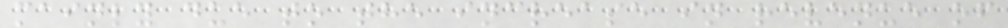mainly due to the increase in revenue of
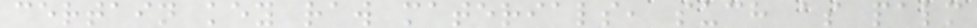certain key raw materials, such as palm
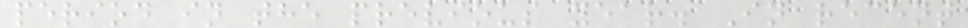period in the previous year. In recent
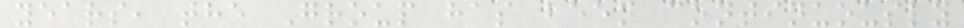years, the Group has been continuously
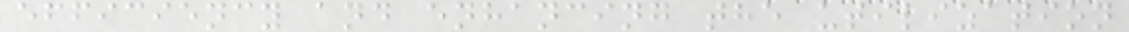efficiency and enhancing the utilization
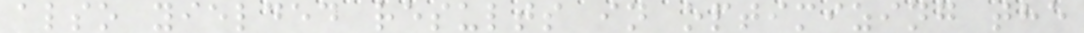also yielded results in optimizing the
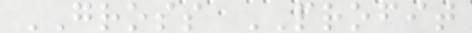GROSS PROFIT
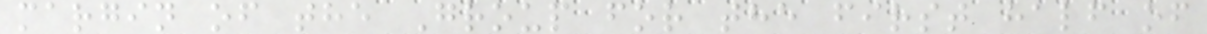margin of the Group for the first half of
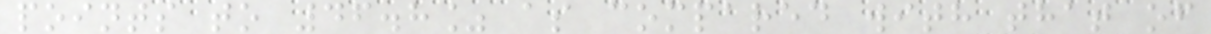points to 46.8% as compared with that of
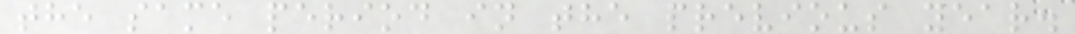the same period in the previous year.
